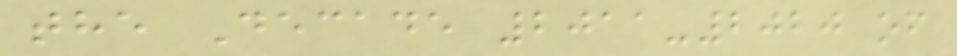the Decade 2011-2020 of
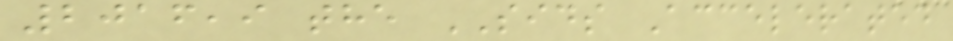2016,9 the SIDS Accelerated
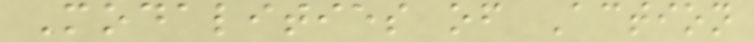Modalities of Action
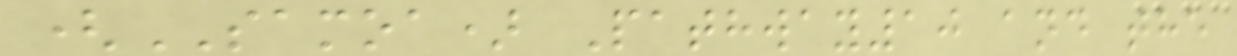(SAMOA) Pathway10 and the
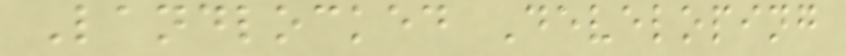Landlocked Developing
